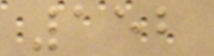152
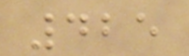425
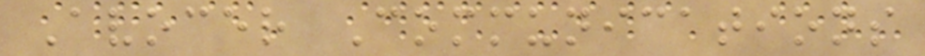Avocer Communications
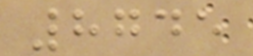8745
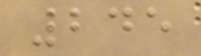245
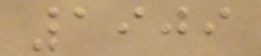1909
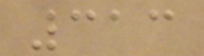313
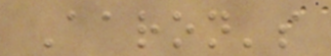Aaron's
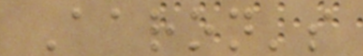Aaron's
